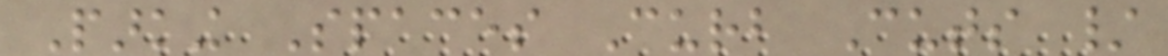Parking Spaces Curb Cuts /
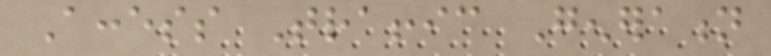Access Traffic Generation
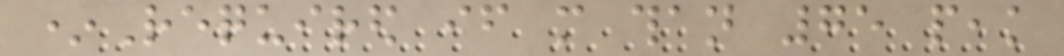*Required if more than 75 peak
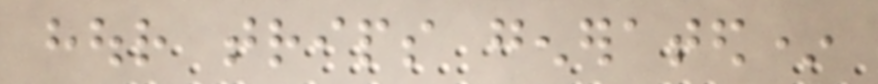hour trips generated*
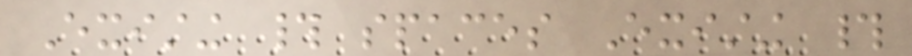Existing # spaces Existing #
